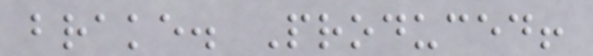brake. Produced!
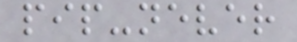pip-never
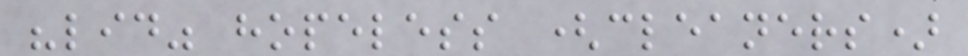"lid" hopeless (cleaners)
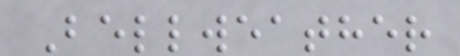Bellweather
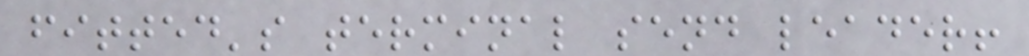fitted's terminal send leader!
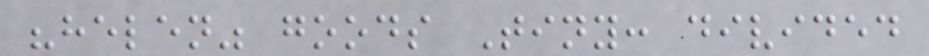"helen" goods Tiny: divided
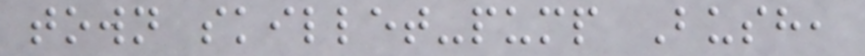town skillet-pump Bush,
